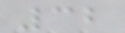32
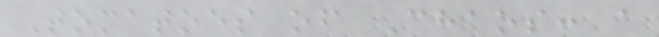Tomatoes of Chaos: a
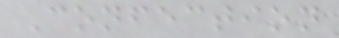Confection
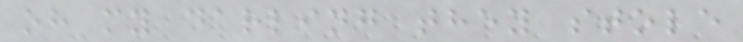oh my darling they stole
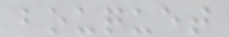bouquet
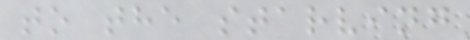to the starving
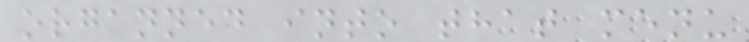organned into that menu
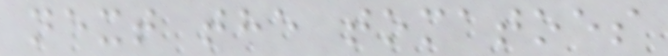next the tomatoes
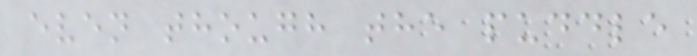even though the puddle
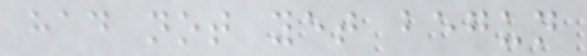had not yet begun
